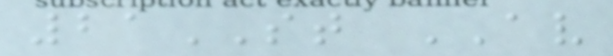21ST AV
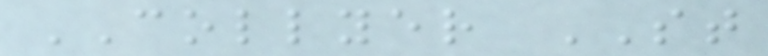COLLYER ST
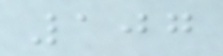107
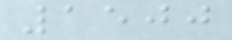1500
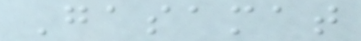Gasamat
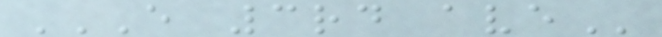E 3RD AVE
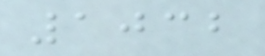1032
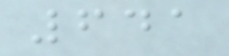641
